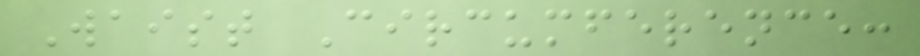Waist Circumference:
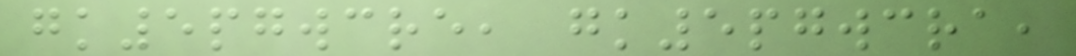gk5pgwcre, gk5pgwcra,
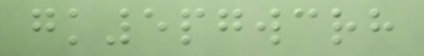gk5pgwcrh
